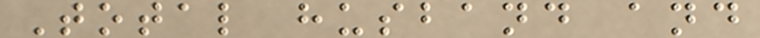Total husband and
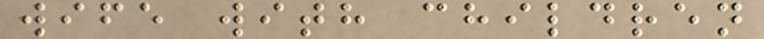wife with children
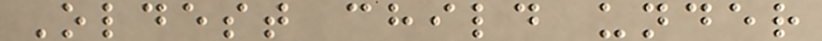Oldest child under
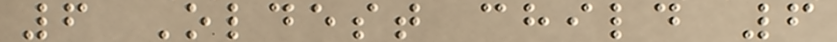6 Oldest child 6
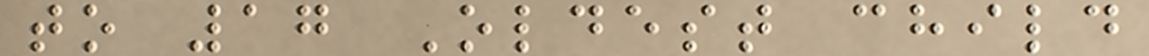to 17 Oldest child
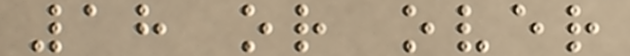18 or over
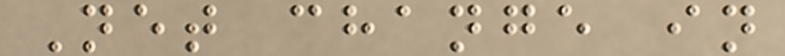Net change in
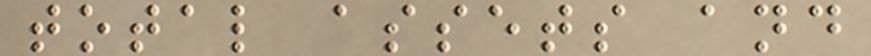total assets and
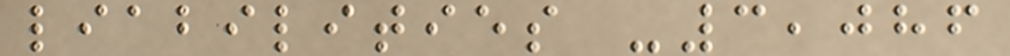liabilities -3,086
